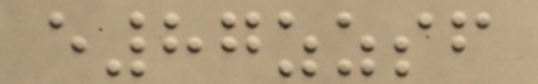e87zzsf
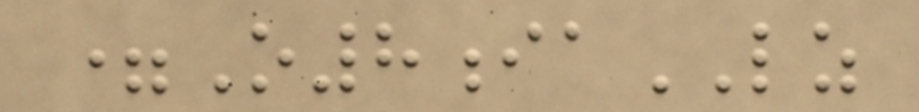=O8iaLZ
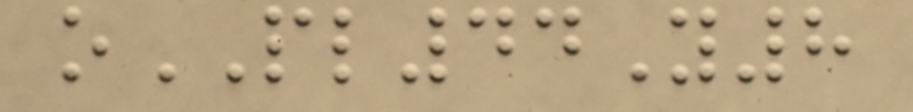oPL44Y8
